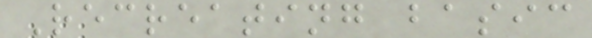Recreating basic
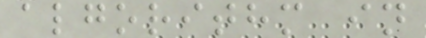algorithm in
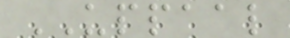UPPAAL
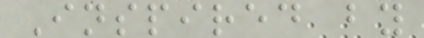Inspired by
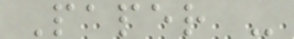Paper -
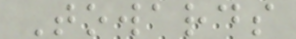Towards
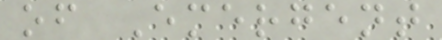of Emergent
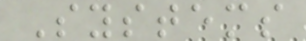Systems
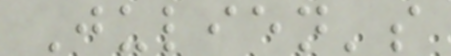Julien's
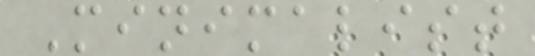Minimalist
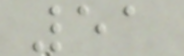51
